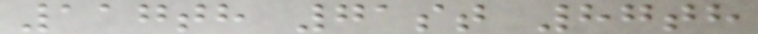117th 71st 87th
